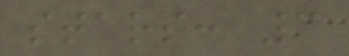stars: 3
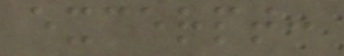excerpt:
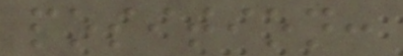position:
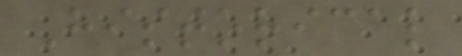Historical
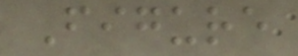Figure
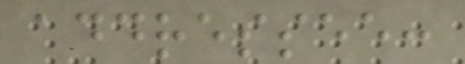addressee:
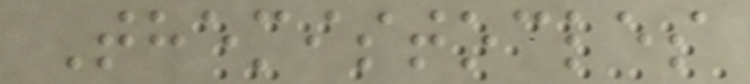Themistocles
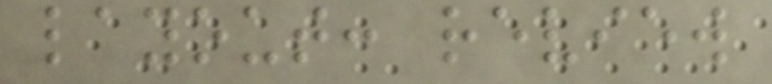layout: review
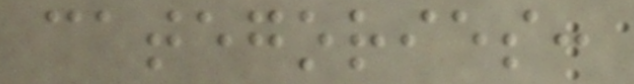categories:
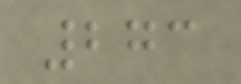273
